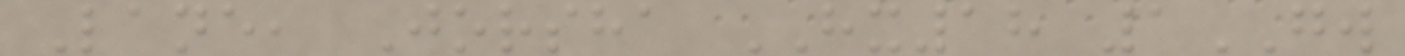Lane, Jorsha HX18 1GW
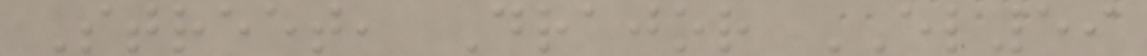Street, Drajor EL59
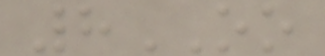8OO
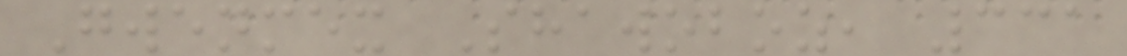Gwenmex Shawoboz, 331
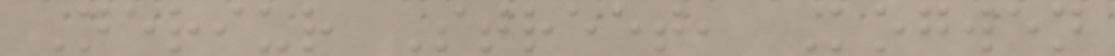Neriur Street, Kogwen
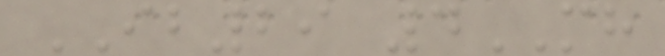IB29 4MH
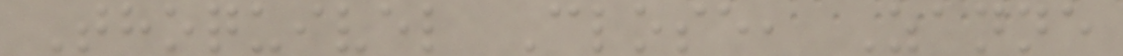Thoquivel Close, Zanne
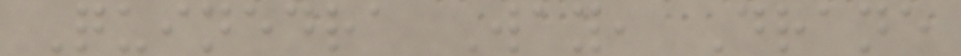Quinedra Way, Drane
